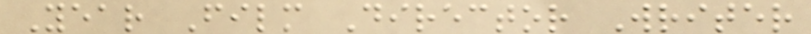Year Film Director Writer
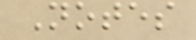Notes
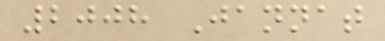2008 Jannat
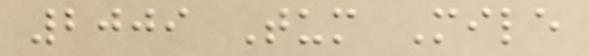2009 Tum Mile
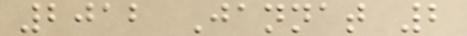2012 Jannat 2
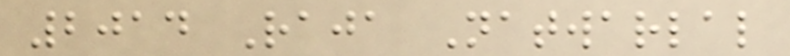2014 Raja Natwarlal
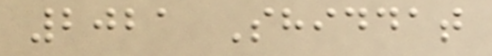2021 Shiddat
